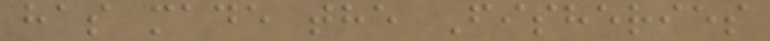has made the Fisheries
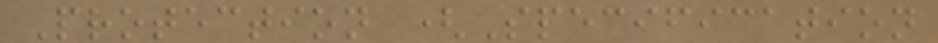Protection (Specification
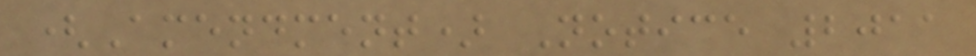(Amendment) Notice 2011
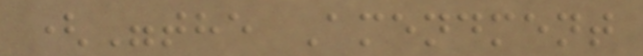("the Amendment
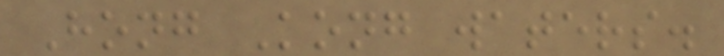Hong Kong waters.
